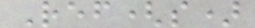Ref(s)
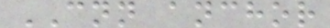CNN anchor
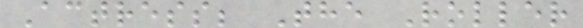Actress; The Roller
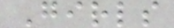Girls
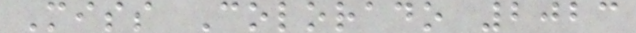Miss Colorado 2023
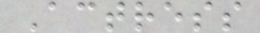Actress
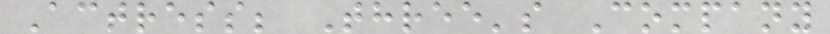Actress; Three's Company
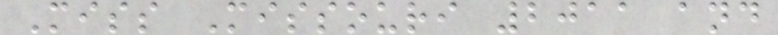Miss Missouri 2011 and
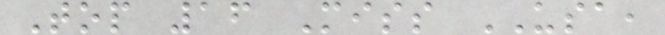Top 16 Miss USA,
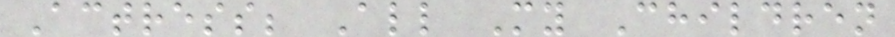Actress; All My Children
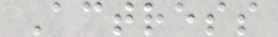Actress
